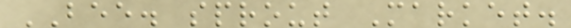BEE. sprout Market.
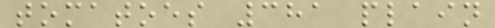tomatoes 381 plain
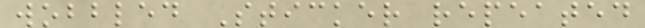wobbled Sticker repeated
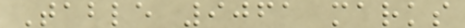Table 9061 marks
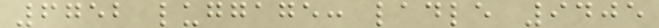6752 luggage: ladle 9405
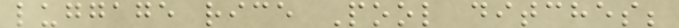luggage rice Pool ditches;
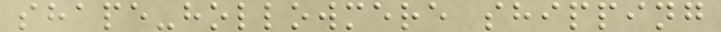shape-hollowmere shipping
